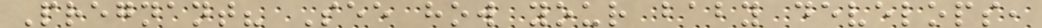Pregnant? See how your baby develops,
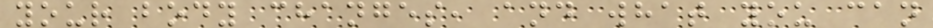your body changes, and what you can
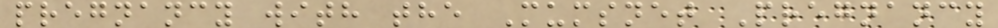pregnancy with the Mumsnet Pregnancy
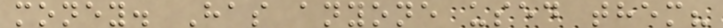money. Has anyone used them?
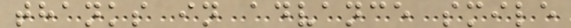thanks in advance smile
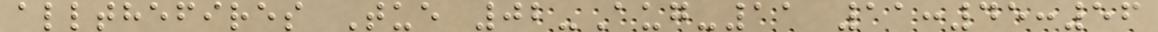allthefires Tue 02-Aug-11 11:45:56
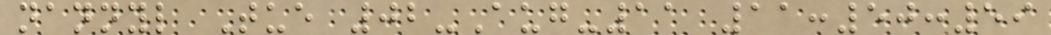nannyl Tue 02-Aug-11 11:50:59
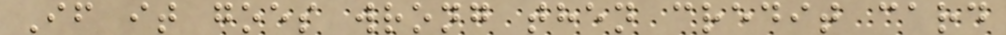If it goes wrong then credit card
